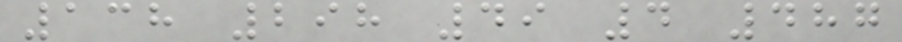138 298 49 4 487
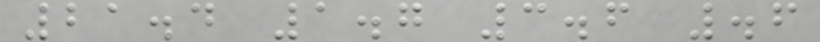21.4 1.7 3.6 .6
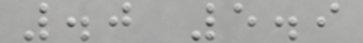.0 5.9
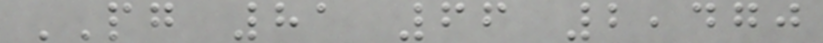PG 81 66 2,470
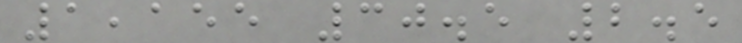1,155 30.5 2.5
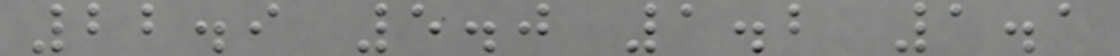22.9 5.0 1.2 1.1
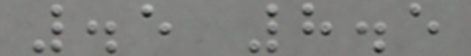.5 8.5
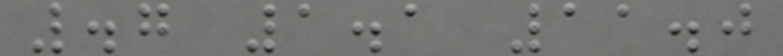.7 1.1 11.0
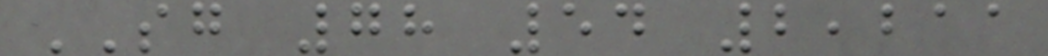SG 78 54 2,211
